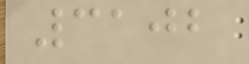3102
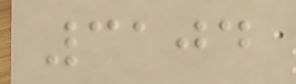3104
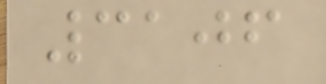3106
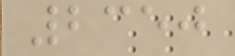2350
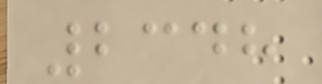2348
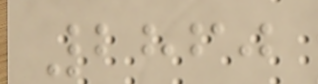2860
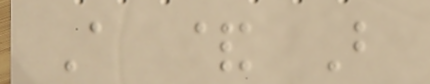A & B
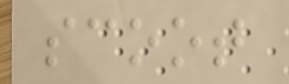scoot
